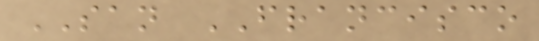SAN FRANCISCO
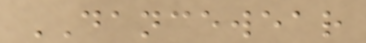DANCEWEAR
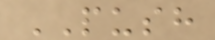PUSH
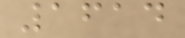1614
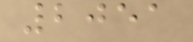2051
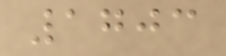1703
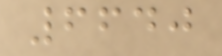6640
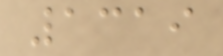1319
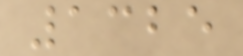1325
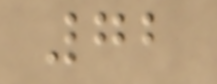72
